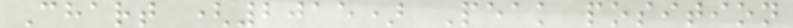Chart (2015) Peak position
